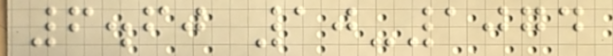6.60 10-1074
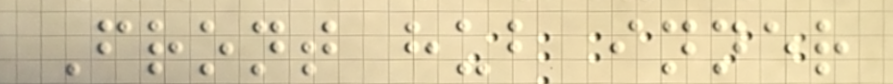Front hub inner
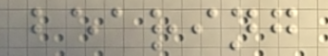bearing
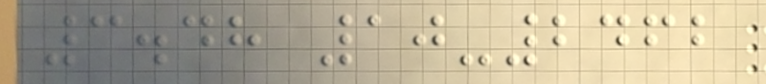3.48 10-2462
